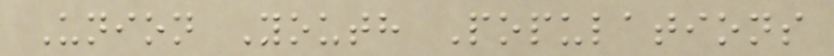Union Youth Populations
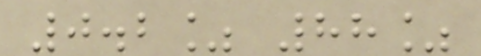0.2% 88%
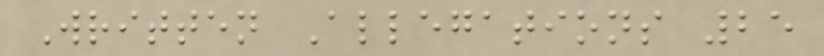Written Allegations 25
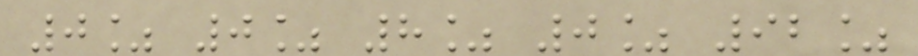0% 0% 8% 0% 92%
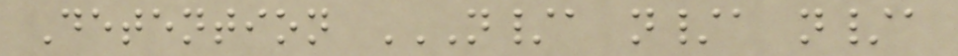Detention N/A N/A N/A
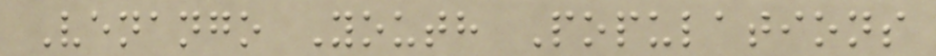Venango Youth Populations
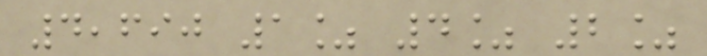4,690 1% 4% 2%
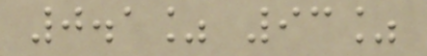0.1% 93%
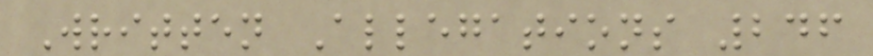Written Allegations 246
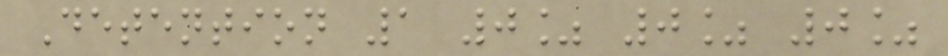Detention 1 0% 0% 0%
